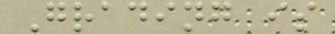Grading is
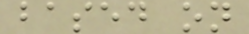based on
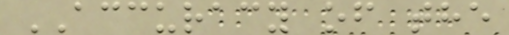ACCURACY of the
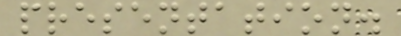presentation.
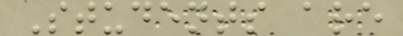Students are
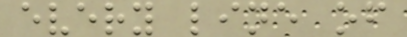every line of
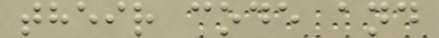their code and
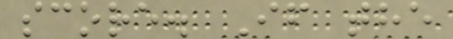score. If the
